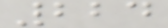224
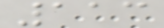113
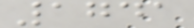1741
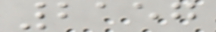2157
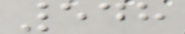548
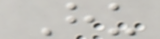Hu
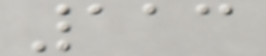113
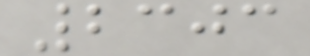2303
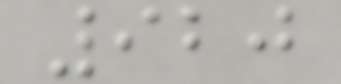920
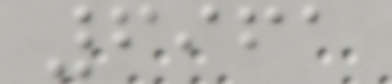6961
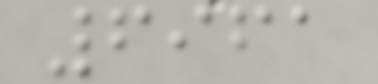6961
